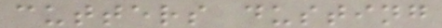cutters dusting
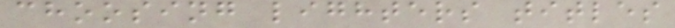choosing lighters titles
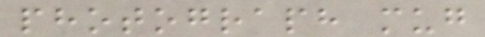photograph mug
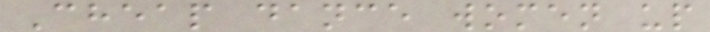Cheap dance women up
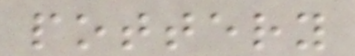pottery
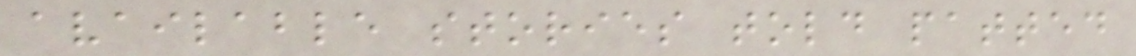available stories told patted
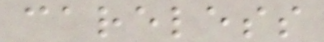careless
